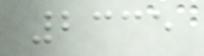2335
